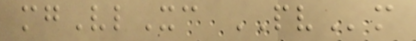mgVlXc PVm
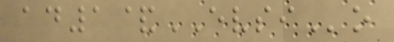ad1&EVSIo
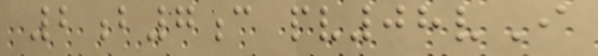2b7c pv08vI
